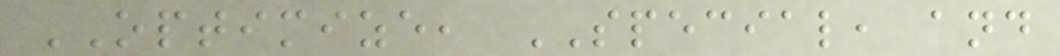OPTIMIZE, SPECIAL, and
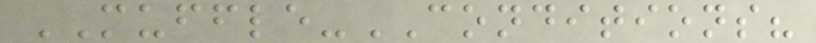MUFFLE-CONDITIONS?
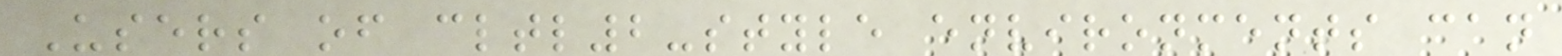Users of cltl2-style environments can
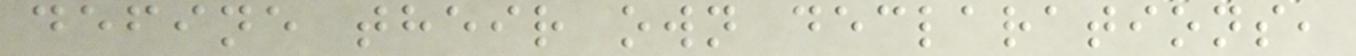define their own declarations,
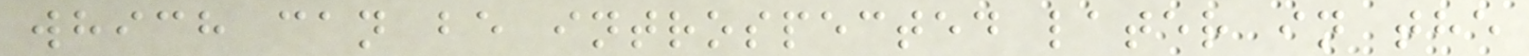which can be introspected later in the
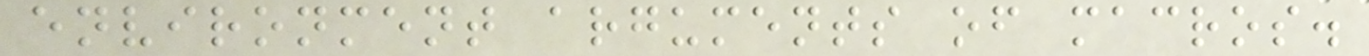environment arguments of macros.
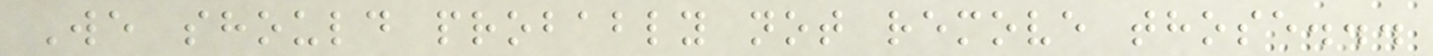We should probably not remove those...
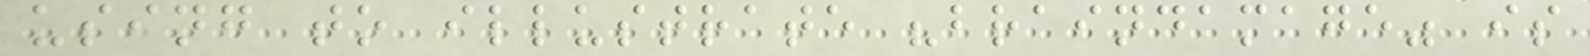using to illustrate "braindamage" is
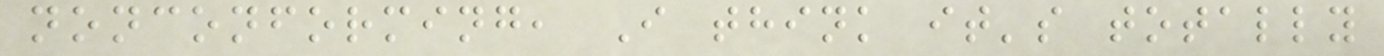nonconforming, I think it's totally
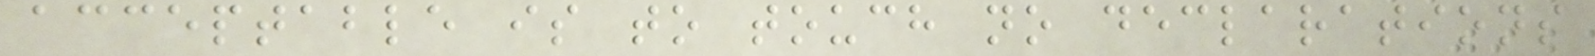acceptable is to touch no declarations
